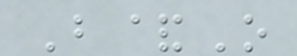B&O
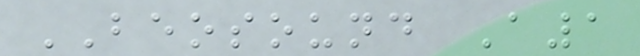BEOSOUND A1
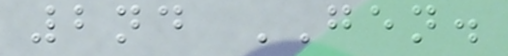2nd GEN.
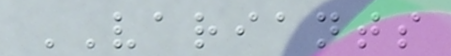VARIANTS
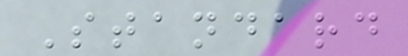Standard
